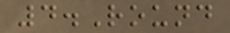4.Round
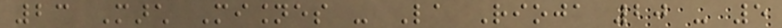23 March Misiones - La Rioja 20 - 5
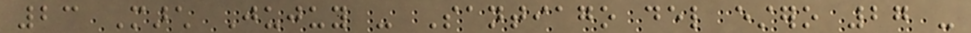23 March Jujuy - Santiago del estero 27 -
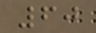60
